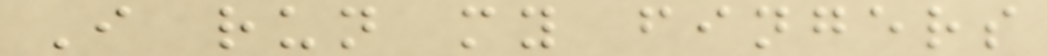I run my fingers
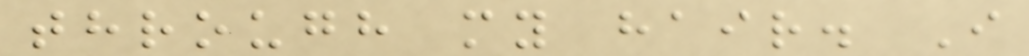through my hair. I
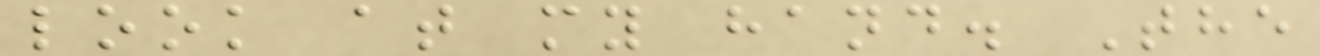look at my hand. The
